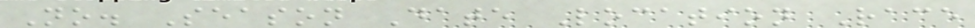No. Season Date Location Race
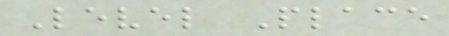Level Place
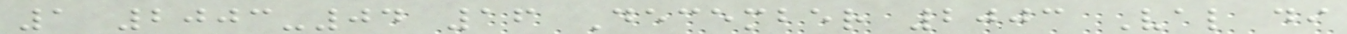1 2003-04 16 December 2003 Val di
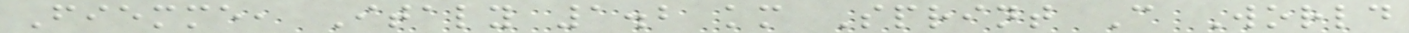Fiemme, Italy 1.2 km Sprint C World
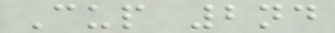Cup 2nd
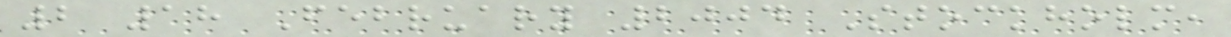2 18 February 2004 Stockholm,
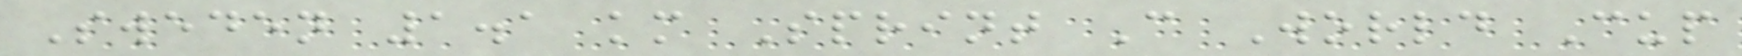Sweden 1.1 km Sprint C World Cup
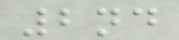2nd
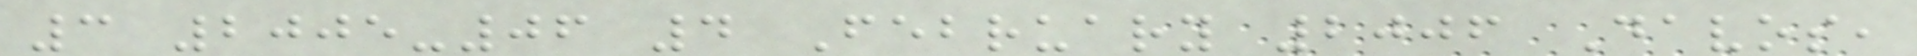3 2005-06 4 February 2006 Davos,
